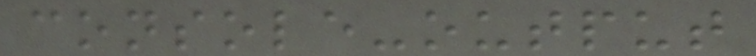console-output
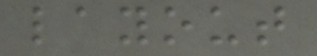layout
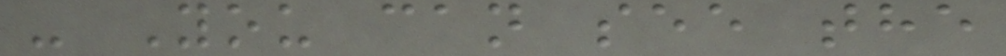- You can see the
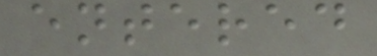entered
